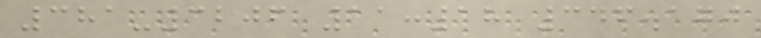381-3206 11:18 346.170
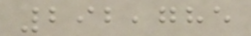292,785
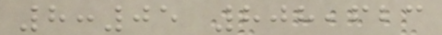8:05 808,623
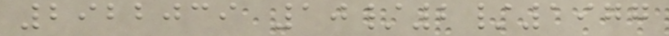2922039 10/2/1977
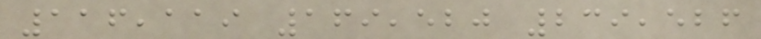116,119 169,520 239,526
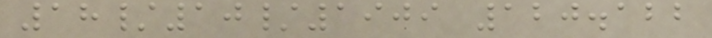18/10/1909 120.122
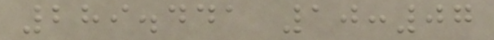289.441 10:07
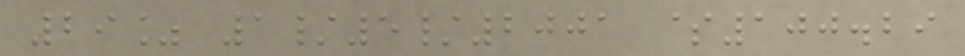29% 1/5/2001 $100.29
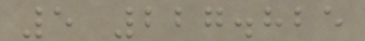5 227.825
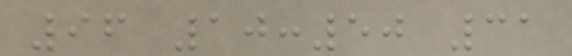96 10:50 31
